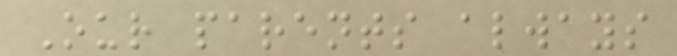Our parents always
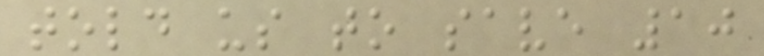told us to save 10
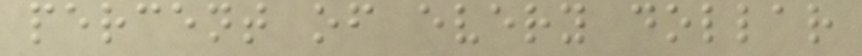percent of every dollar
